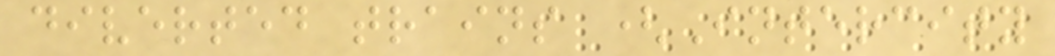diverted trains (Intercity
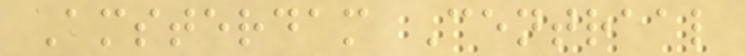Amsterdam Centraal
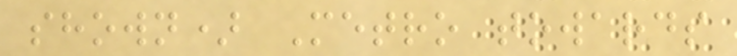shown) Metro towards
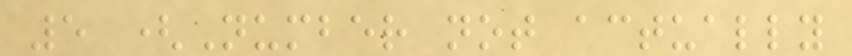5 (Number not actually
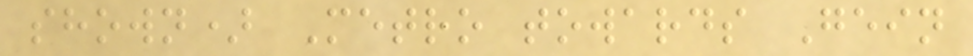shown) Metro towards Gein
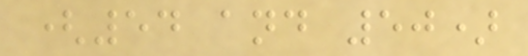(54 and 50)
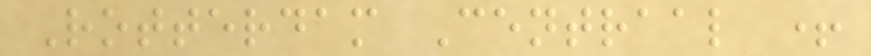Rotterdam Centraal +
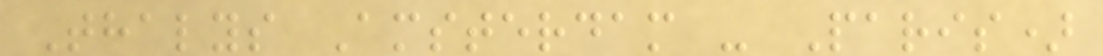Thalys Amsterdam - Paris)
